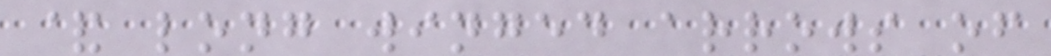& long winged arrows of
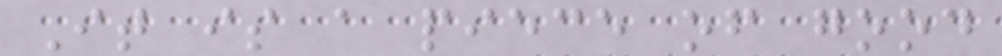It is a piece of good
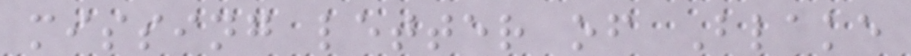missing letter of Blake
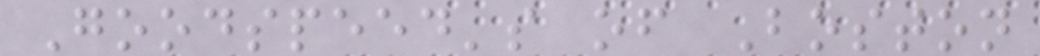Goodspeed's of Boston
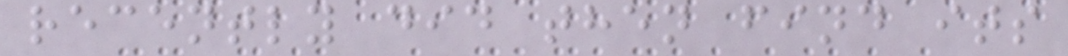recently did then find its
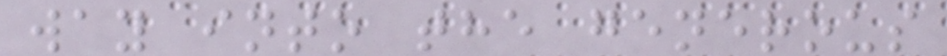way into the generous
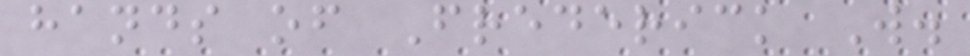hands of Frederick W.
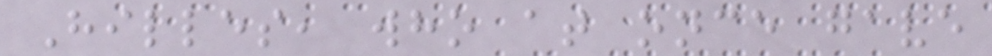Hilles, who at once gave
